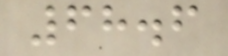68.6
